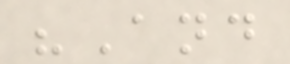"And
